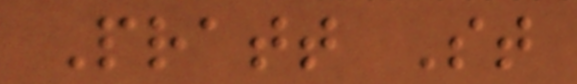Pratt St
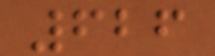626
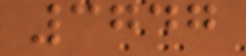3747
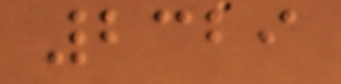2329
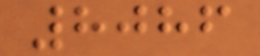8086
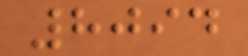8094
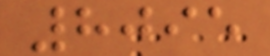8095
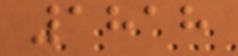1818
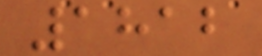1812
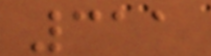311
